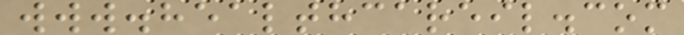www.healthcareil.com
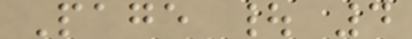Page | 4
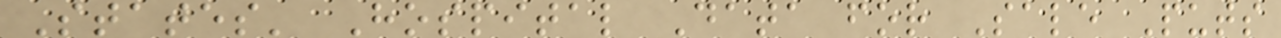States' Hospital Data for Sale Puts
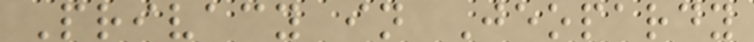Privacy in Jeopardy
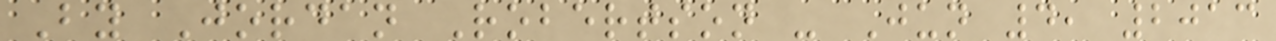By Jordan Robertson - Jun 4, 2013
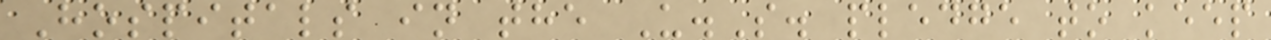Hospitals in the U.S. pledge to keep
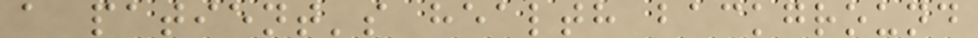a patient's health background
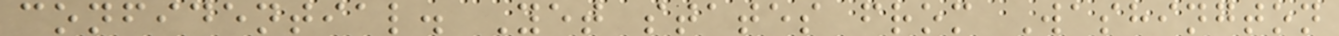confidential. Yet states from Washington
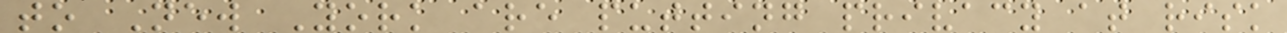to New York are putting privacy at risk
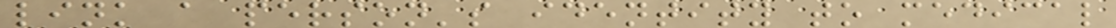link a person's identity to medical
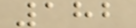182
